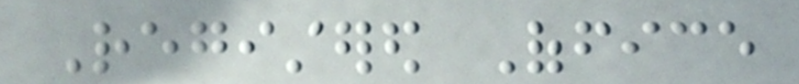Registered Office
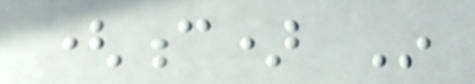(c) In
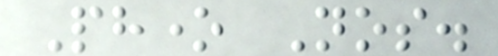Phone Nos.
